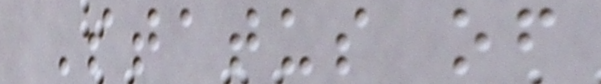Status of
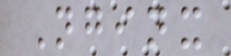Nginx
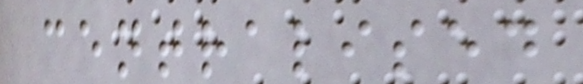centralised
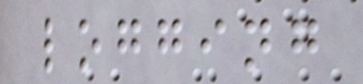logging
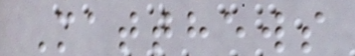Matthews
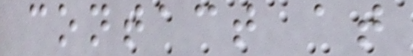contact at
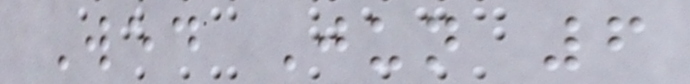Wed Jun 6
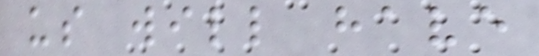us will have
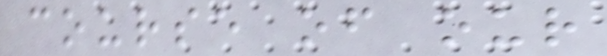course of our
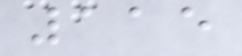115
